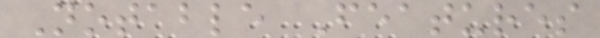Notable Features
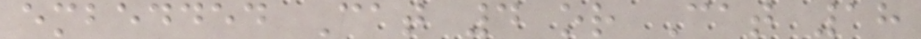embedded Cat 4 or Cat 18
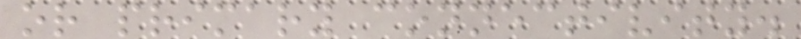or primary connectivity.
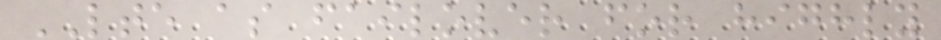LTE as failover for highly
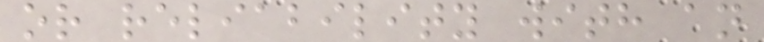or reliability with an
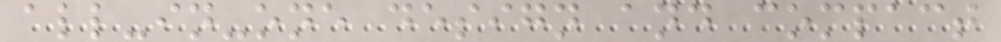all-in-one design and compact
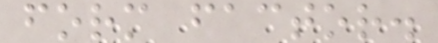form factor.
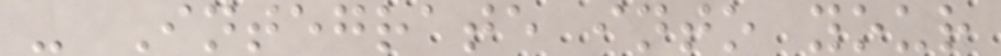- Integrate into your
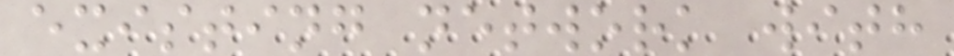existing network with
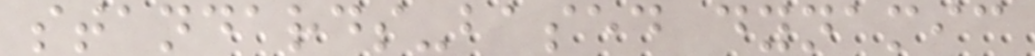standards-based dynamic
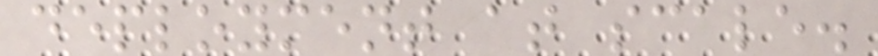deployment at scale.
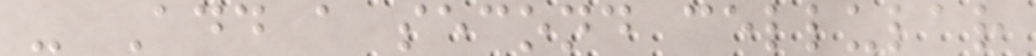- Add a second cellular
